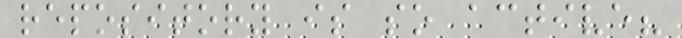repository is so active?
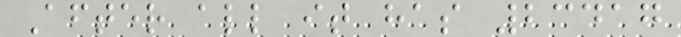After all it has 23417
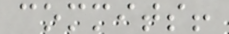commits!
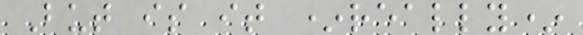But is it *really*
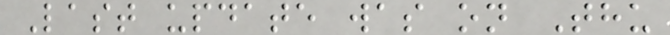Last update was on Thu
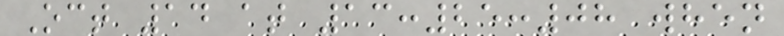Oct 14 at 13:25:08 when
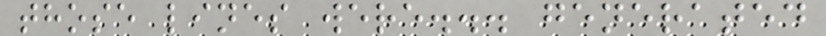those lines were... generated
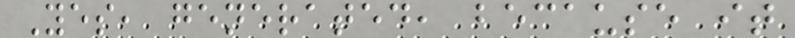Yes, generated, because it
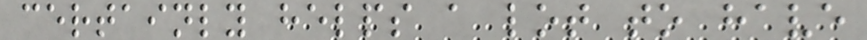certainly helps a lot to have
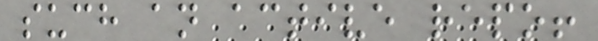such an active repo!
